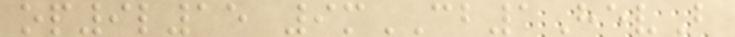op9l15 9mCB1HevB
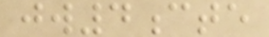jw4cte
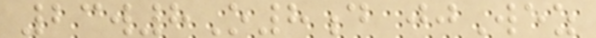23w8O8d jjWez
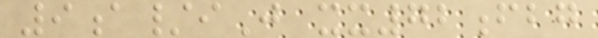9a/iJ xx72fbg
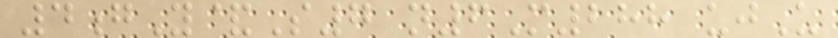4gY&S7 n6M288 ujU
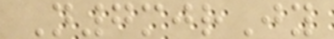N7mjrJy
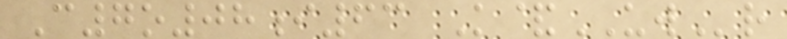C7o08i63 K&UWr
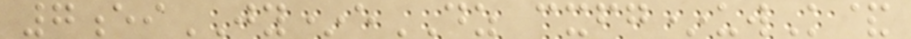7eiJY*eDZ cxfg*uwK&
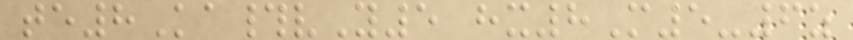te8Ka#vY5 hx8M5-6z
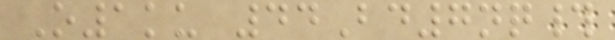O1ku 44Bd7nq#
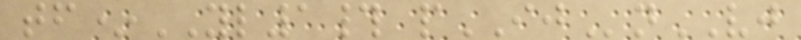tf*YL1# pIJnVJ
